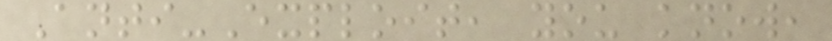Anti-Exploit, you know,
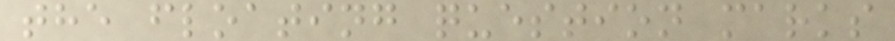the floating question marks
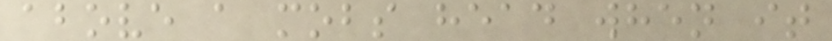above a mobs head when it
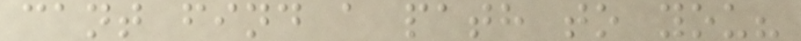cant find a path to you?
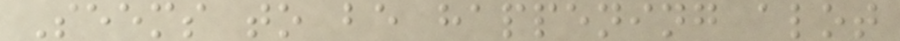Seems to be happening alot
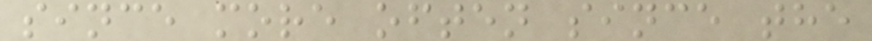since more often since the
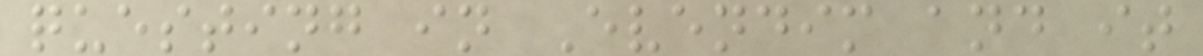questing in Evendim and it
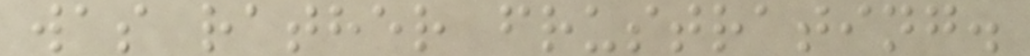was rather frustrating.
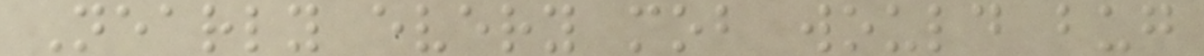Nearly every mob would bug
